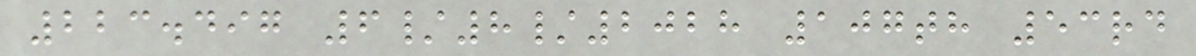223.497 6/8/2028 107th 53rd
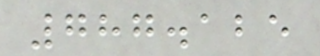787.125
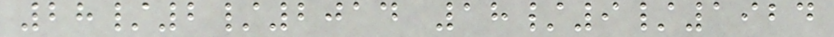28/2/2014 18/9/1924
